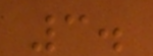3.
